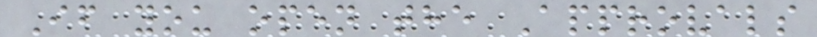If you open the Approvals
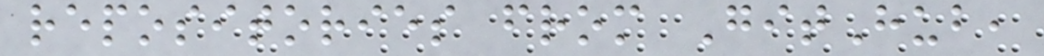repositories from GitHub,
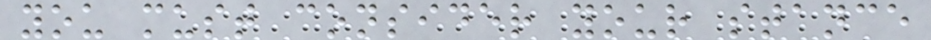you must consider your stance
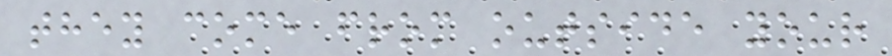they come from outside your
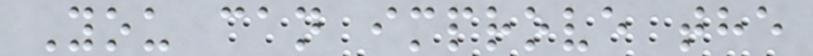You can improve the
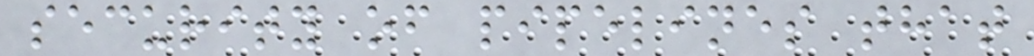security of pipelines that
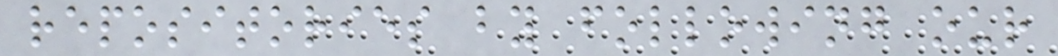repositories by following our
